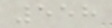558
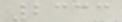2333
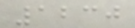1230
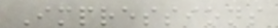Impressions
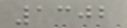1302
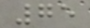75
